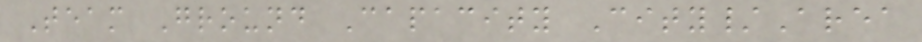Team Ground Capacity City/Area
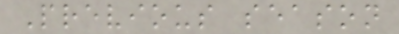Previous season
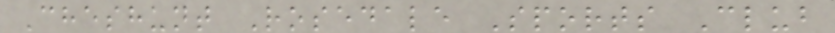Cheshunt Rosedale Sports Club
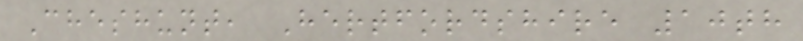Cheshunt, Hertfordshire 10th
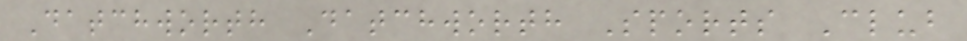Datchworth Datchworth Sports Club
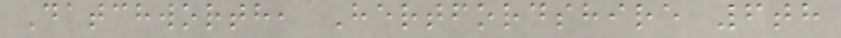Datchworth, Hertfordshire 6th
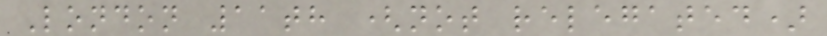London 11th (not relegated)
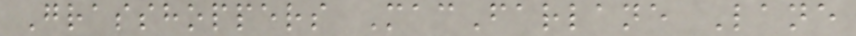Grasshoppers MacFarlane Lane
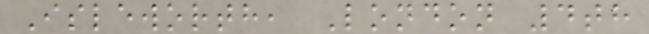Isleworth, London 4th
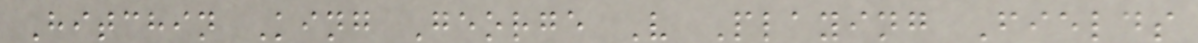Hitchin King George V Playing Fields
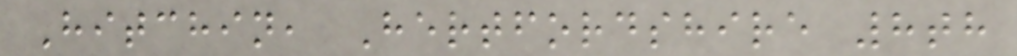Hitchin, Hertfordshire 8th
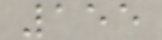155
